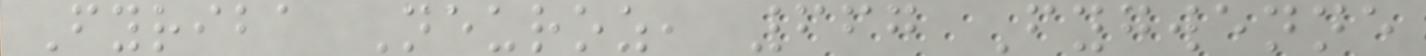Fyriba Neuroz, 667 Fygwenne
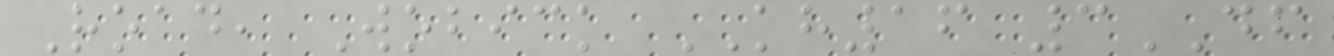Road, Wobick KH16 3DF
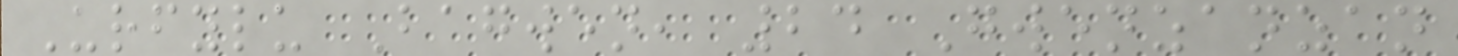Urfylu Bagwen, 24 Gwenzanzan
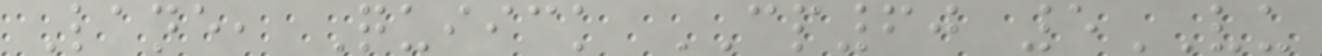Lane, Quiick CP60 5VU
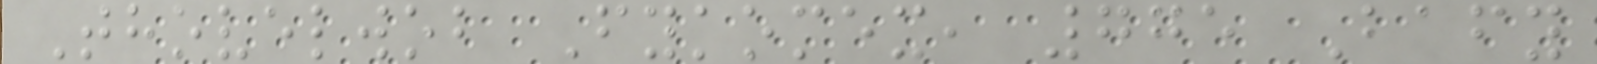Thovelwob Fykomex, 775 Bafy
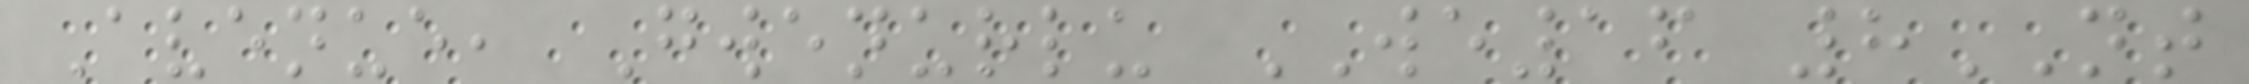Avenue, Gwenurlu WE16 8NT
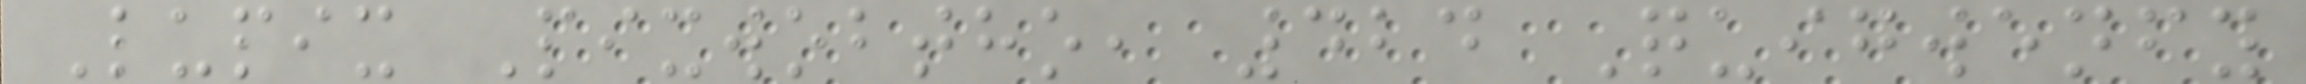Lupix Pixwobtho, 424 Quigwenfy
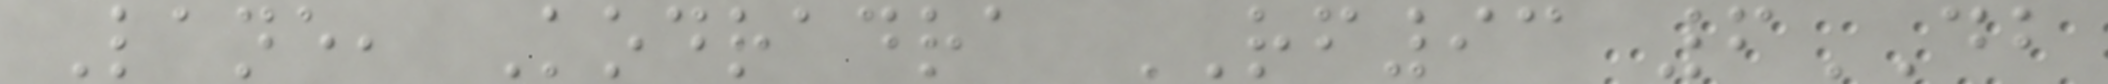Lane, Kodradra RF93 6DB
